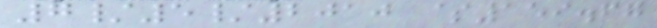7/5/2010 $159.67
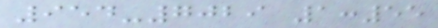954-7029 1:55
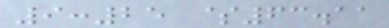9:25 $63.11
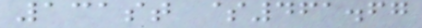131st $461.67
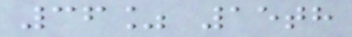36% 15th
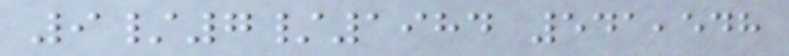9/7/1984 541,548
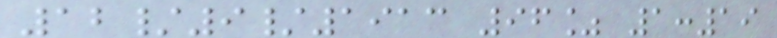12/9/1913 96% 1:19
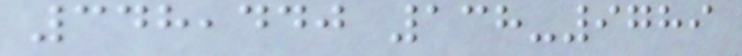348,440 138-9789
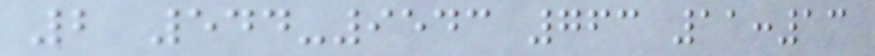2 544-9543 763 11:13
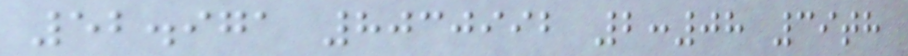52.971 8030992 2:08 39th
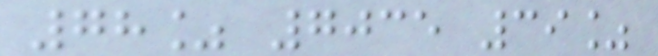78% 7035 39%
